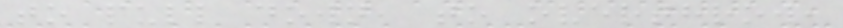to pull down, to overthrow,
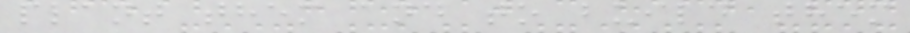plant them and to build them
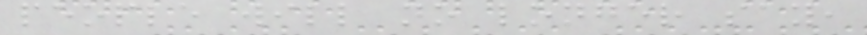people will no longer say,
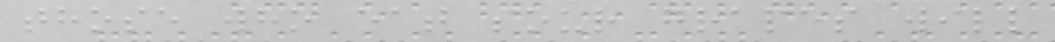those who eat sour grapes will
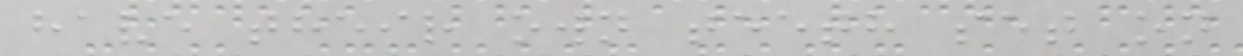have their own teeth set on
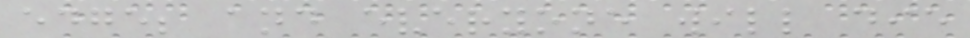edge; and everyone will die
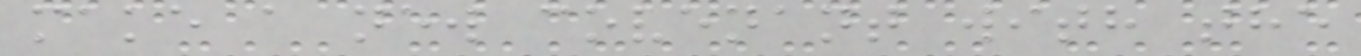make a new covenant with the
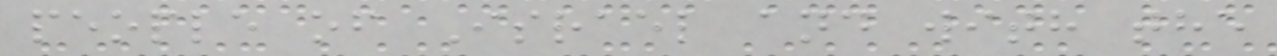people of Israel and with the
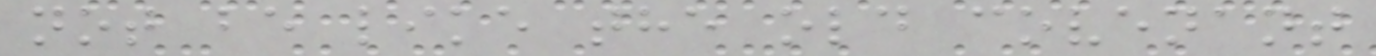not be like the old covenant
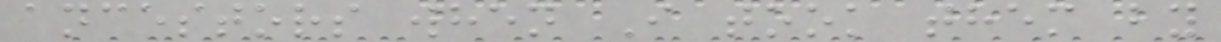ancestors when I took them by
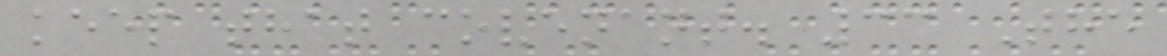keep that covenant. 33 The
